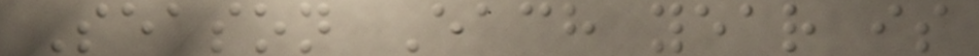Season Each year is
